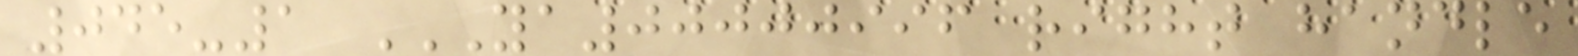045-1 YA00000996 RIGHT HANDLE
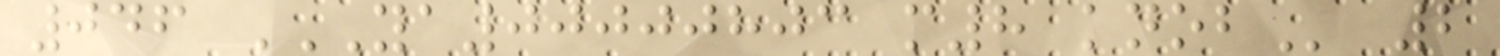046 YA00000803 M8 KNOB 2
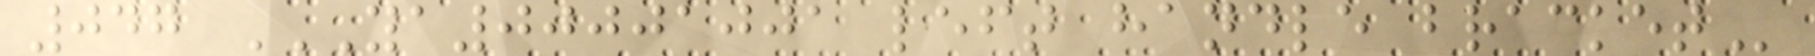047 YA00001001 LEFT HANDLE BRACKET
